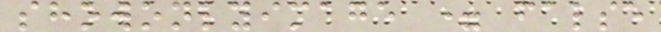showonlyimage = false
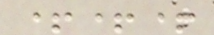+++
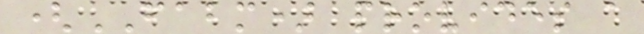(FABM) provides a
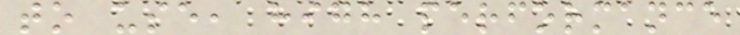to use, high performance
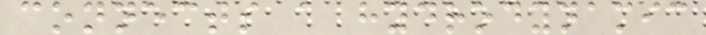connects a hydrodynamic
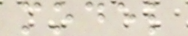model
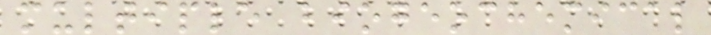multiple biogeochemical
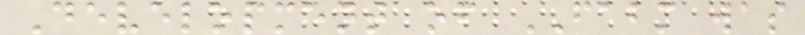Development of FABM was
